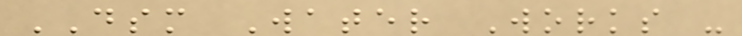DSM Water Works -
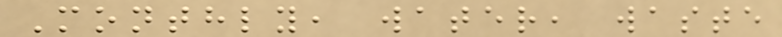Monthly, water, waste
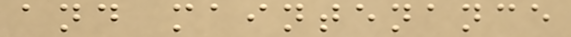and maintenance
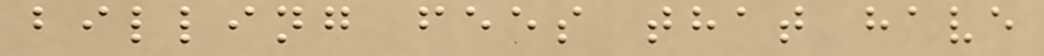billing fees that have
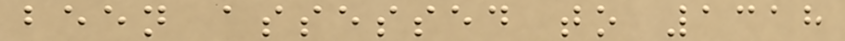been assessed to 1318
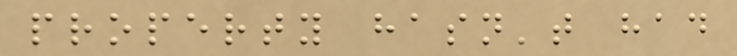property hasn't had
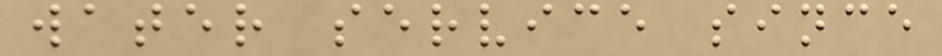water service since
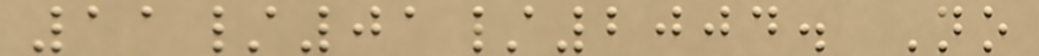11/01/2004. No
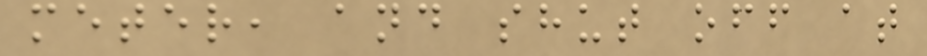meter, and shut off at
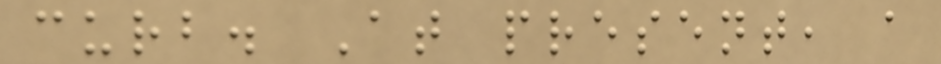curb. At present, a
